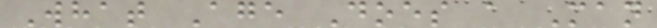What Age Does a Man
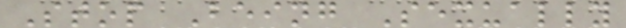Stop Being Sexually
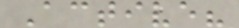Active?
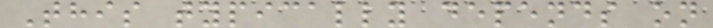This typically depends on
